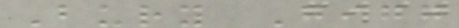Bury Gigg
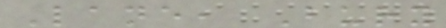Lane, Bury
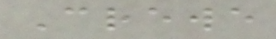Crewe
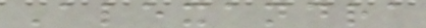Alexandra
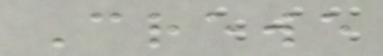Crewe
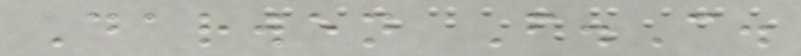Darwen F.C.
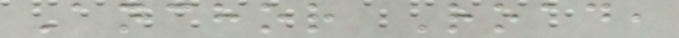Anchor Road,
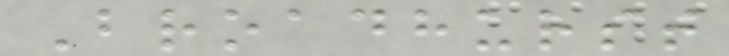Broadhurst
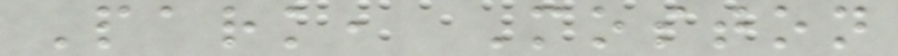Park, Moston
